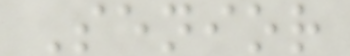Senior
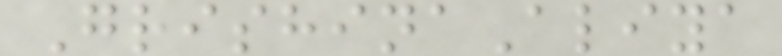GrishinaAliya
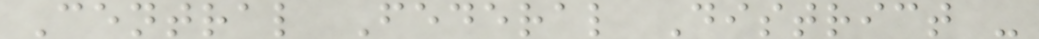Central Federal District -
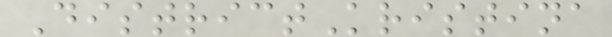DistrictKristina
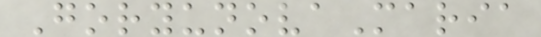GoryunovaMaria
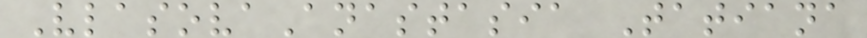VlasovaAnastasia Tatiana
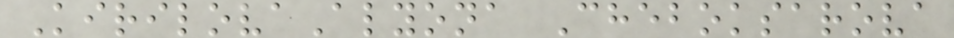KirilovaAlyona Cheboksarova
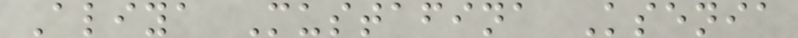Aliya Mustafina Ksenia
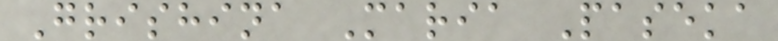Grishina Maria Paseka
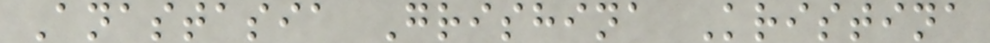Anastasia Grishina Kristina
